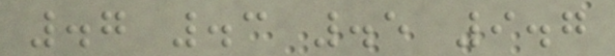.7 .3 .5 9.7
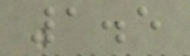1.5
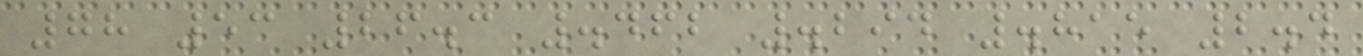78 53 26.3 .462 .294 .815 2.4
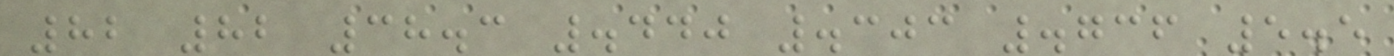82 82 38.3 .440 .303 .736 5.5
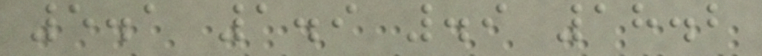5.1 1.9 .9 18.2
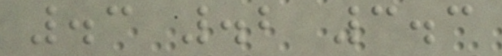.3 .2 3.3
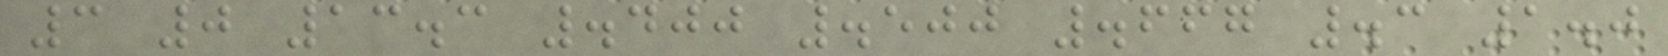3 0 13.3 .400 .500 .667 .3 1.0
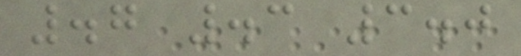.7 .3 3.0
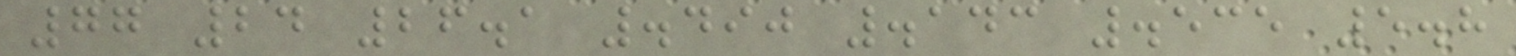77 24 26.1 .490 .143 .535 5.8
